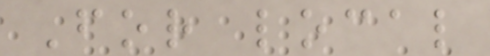For local
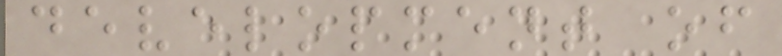development of
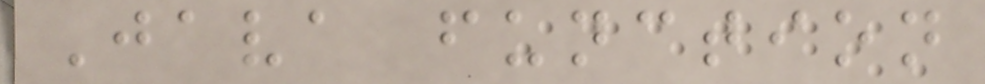Java function
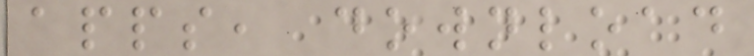apps, download
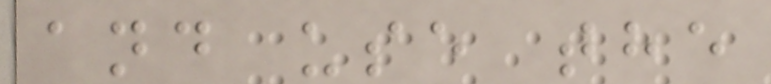and use the
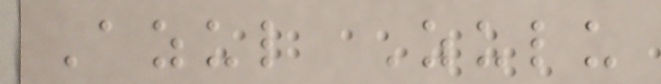Azul Zulu
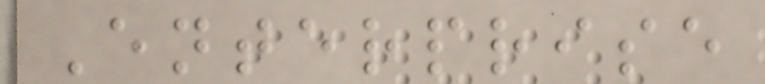Enterprise
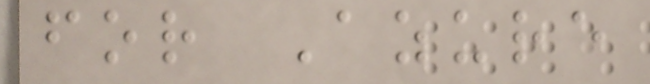for Azure
